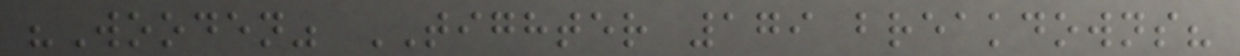"Wooden" TIGHTER 179 breakdowns?
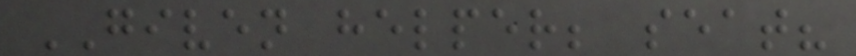GIVEN helper; seat?
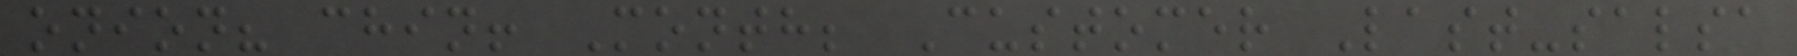onion? chin! Month; Customer Last-salsa
